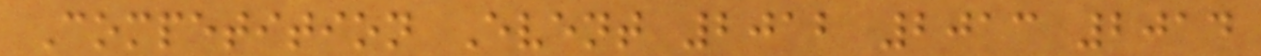Competition Event 2012 2013 2014
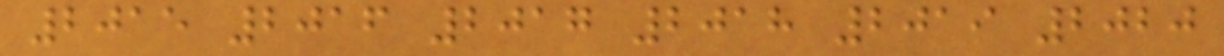2015 2016 2017 2018 2019 2020
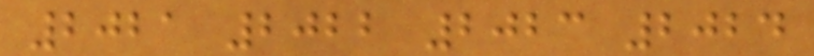2021 2022 2023 2024
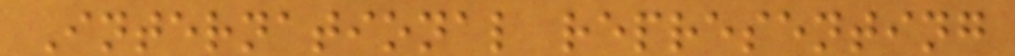International representing
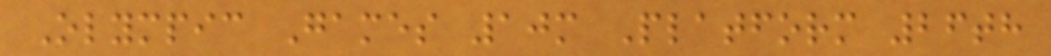Olympic Games 10m Platform 26th
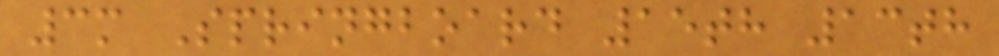3m Springboard 15th 13th
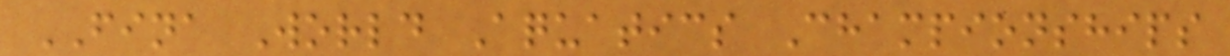FINA World Aquatics Championships
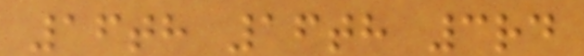16th 16th 3rd
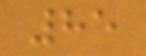85
